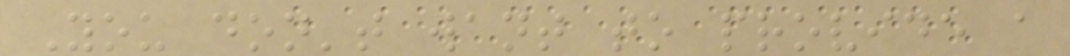You don't want to provide a
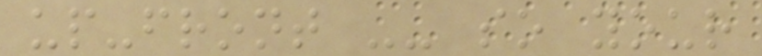up-front -- so your
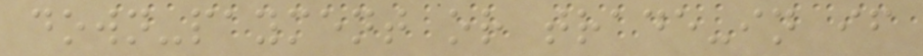down-payment or trade-in if
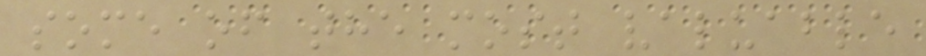some of the most valuable
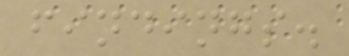findings.
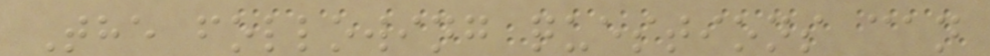The following questions can
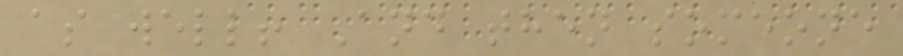as well! And then someone
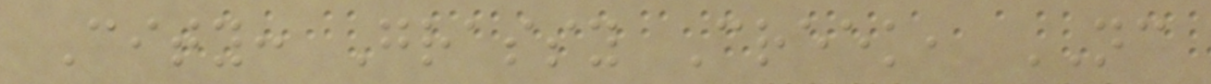City: Grassy Creek, NC
